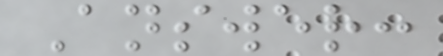Answer:
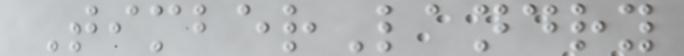TimberLandry
